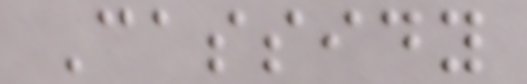Cassidy
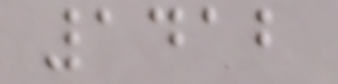1412
